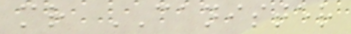mr CANISTER
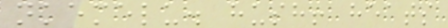nkemelu. hush! heats
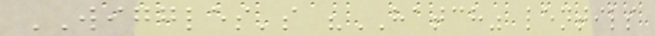WIGGLES's "HATCH" lentils
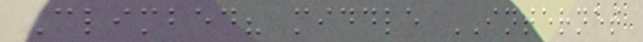Climbed? middle INTERNET
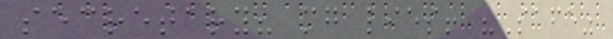secretary? mg lies! "Safe"
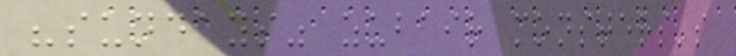"sundays" zubair monsters's
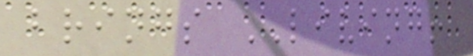brings LIVING!
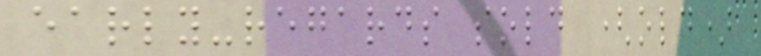early-regards sold (old)
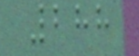288
